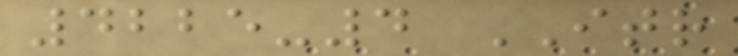4225-4 ITR
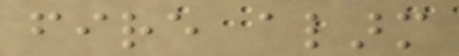fire alarm
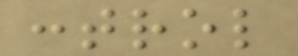control
